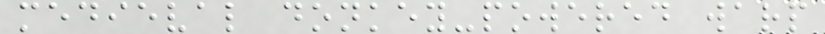medieval donkey-powered warp
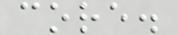core.
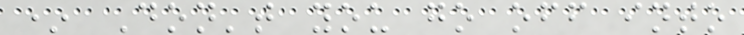* Don't you go off into
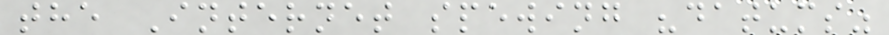the Internet spewing "datums"
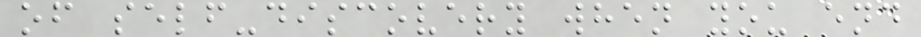of self-discovery when you end
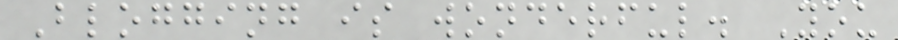Blogging is wonderful. You
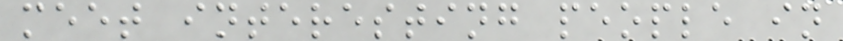meet interesting people in
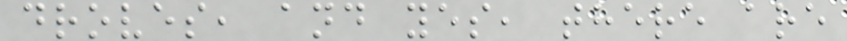droves, and yes, there are
